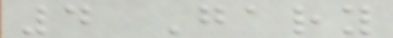4 Gary
